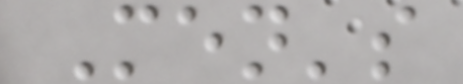Men's
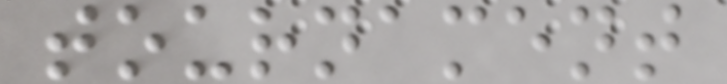tournament
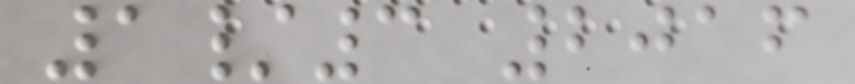1/3 2016
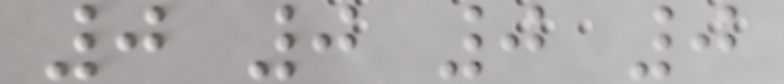0 0 0 0
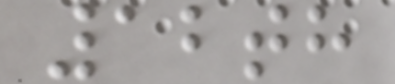12th
